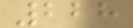228
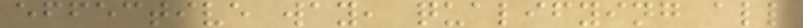effective way, qualifying all
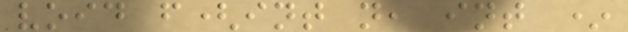void f(int n, int *
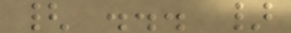{ ... }
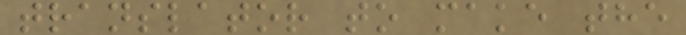translator to make the
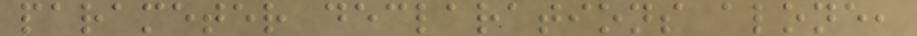parameter declarations alone,
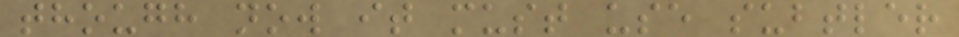though now it must use subtler
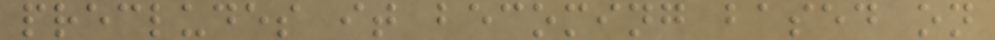precludes it becoming based on
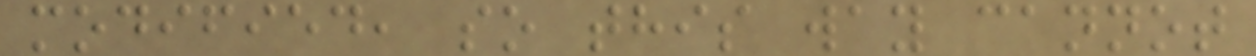modified, so this way cannot
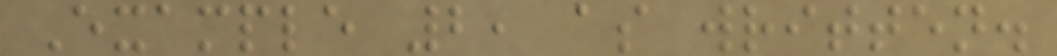Example 2, as written.
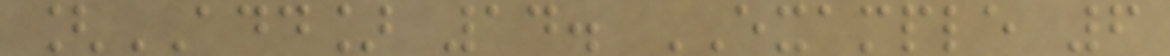[ADD] 14. EXAMPLE 6
